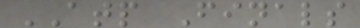ATP Finals
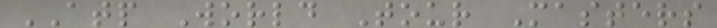ATP World Tour Masters
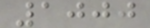1000
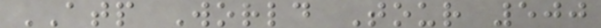ATP World Tour 500
